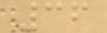36
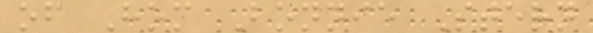of Hom Bonnie Stern
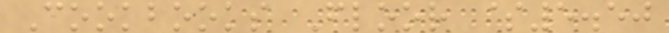Cookbooks Floor $5.50
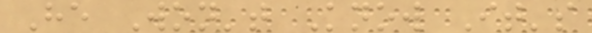He Won't Know It's
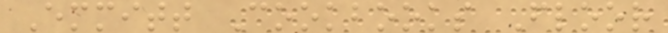Emmitt Cookbooks Floor
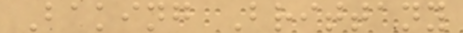Baking Brittany
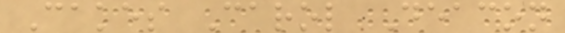Cakes Carol Deacon
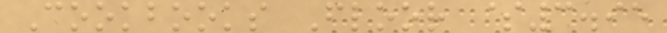Cookbooks Floor $3.95
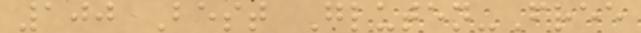100 Best Gluten-Free
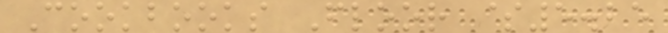Cookbooks Floor $5.25
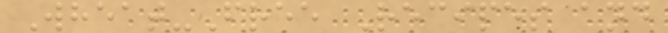Wheat-Free Recipes and
